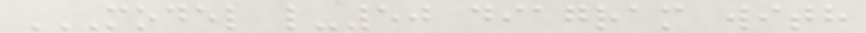MODEL L-50 DIAGRAM WITH
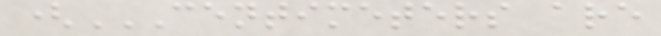(CENTIMETERS ARE
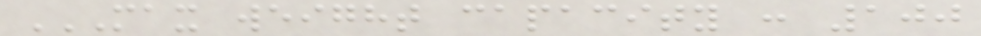MAX WEIGHT CAPACITY : 100
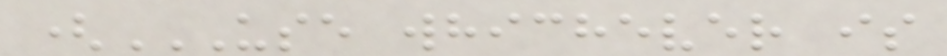(USE WHICHEVER IS
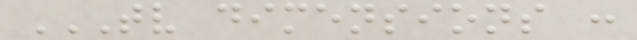TV DIMENSIONS :
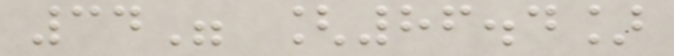34" [86.4]
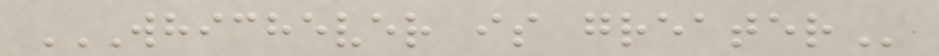WHICHEVER IS GREATER
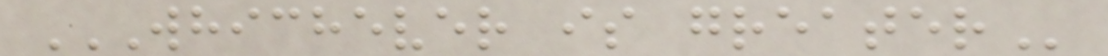WHICHEVER IS GREATER
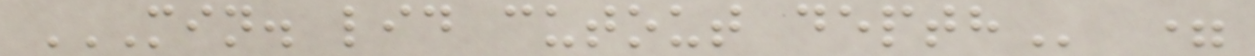MIN. LID CUTOUT DEPTH =
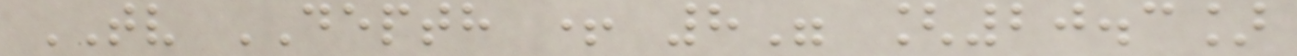TV DEPTH + 8" [20.3]
